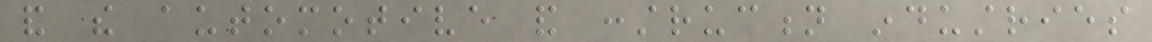and the automotive and construction industries
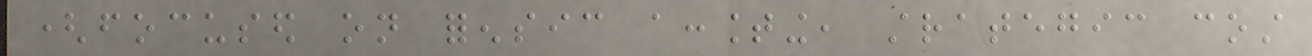(focused on forensic accounting, strategic cost
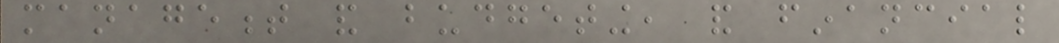management and budgeting, and financial
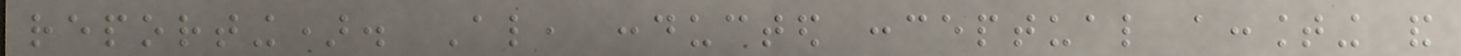reporting). Also, conducted conceptual accounting and
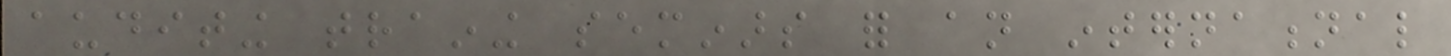auditing training seminars for an international
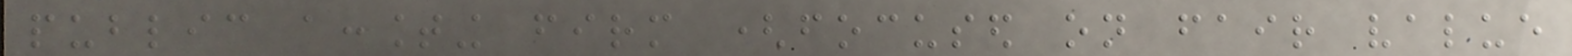public accounting firm (focused on fair value
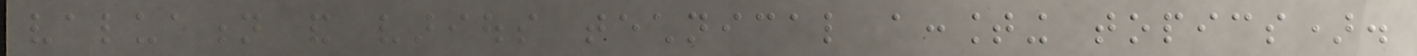valuation and various technical accounting topics).
